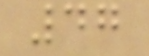47
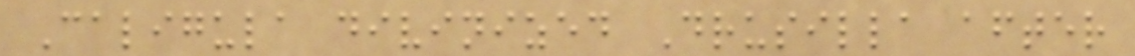Caligula divinized Drusilla after
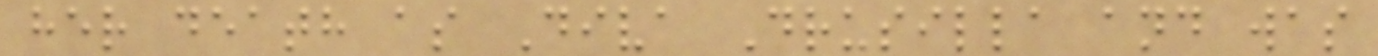her death as Diva Drusilla and was
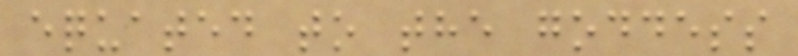equated to the goddess
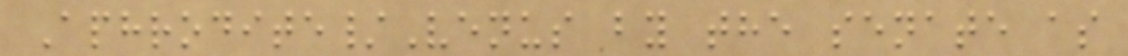Aphrodite/Venus by the senate as
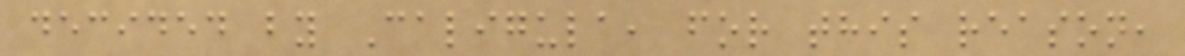decided by Caligula, for this reason,
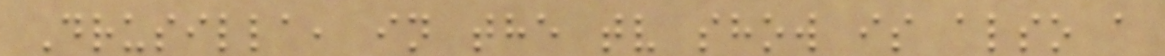Drusilla, in the tv show is also a
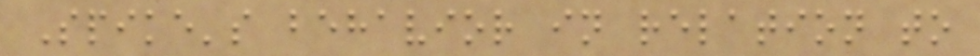Spike's behavior in relation to
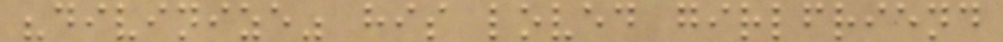"divinize" his loved girlfriend
